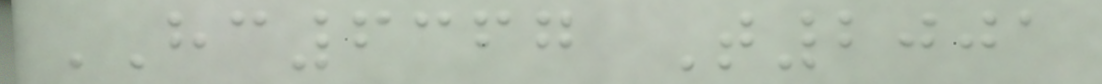HC6367 T2001
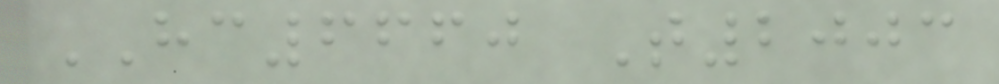HC6660 T2003
